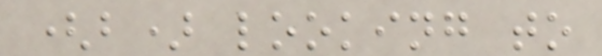(b) looking to
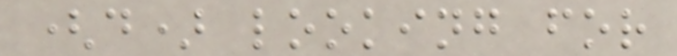(d) looking for
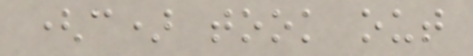(c) took out
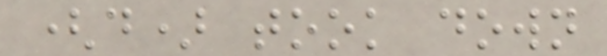(d) took down
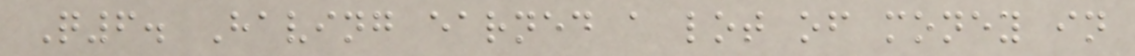Q6. Having earned a lot of money in
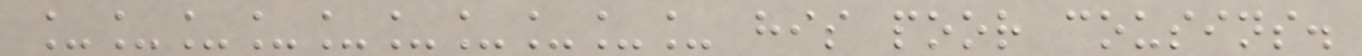__________ his poor cousins.
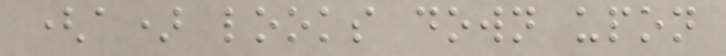(a) looks down upon
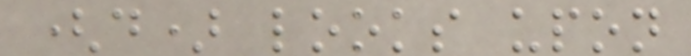(d) looks upon
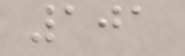101
